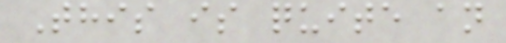This is quite an
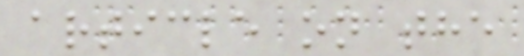article on the
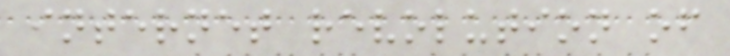internet revolution of
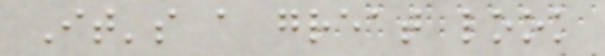It's a great look
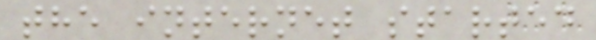the internet started
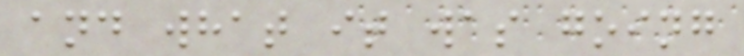and what it was going
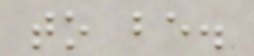to be.
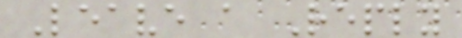Leave a Reply
